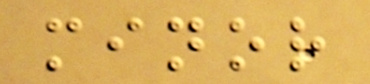minor
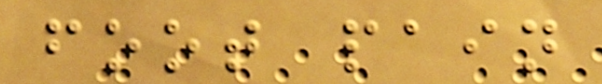foot pain
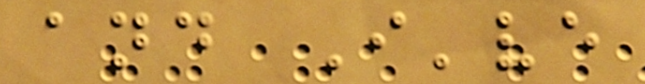and I've
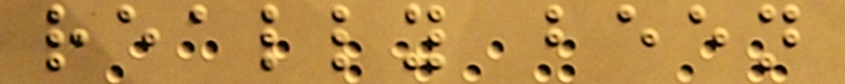really been
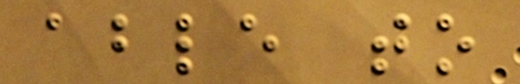able to
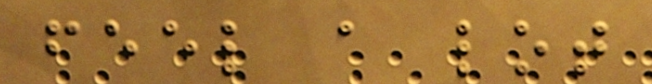feel a lot
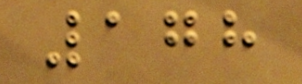178
